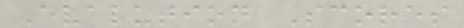Evalution Scores
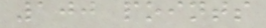100 points
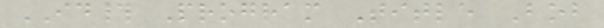ID# Program Title Bob
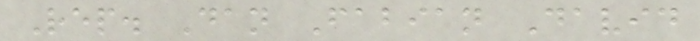Rep. Dan Fabian David
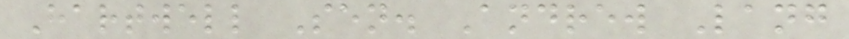Hartwell Sen. Andrew Lang
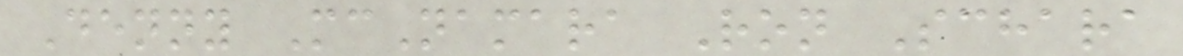Denny McNamara Ron Schara
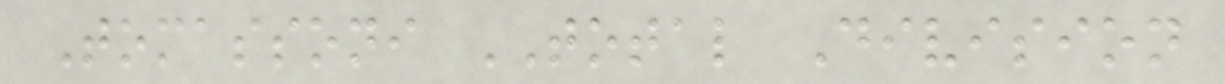Tomassoni TOTAL Division
